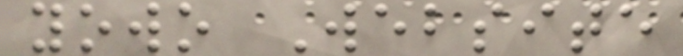yowo Website
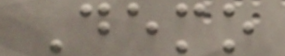Demo
